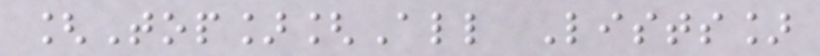[Top][All Lists]
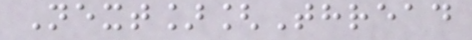Next][Thread
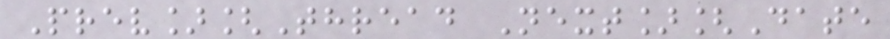Prev][Thread Next][Date
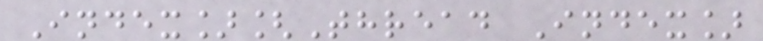Index][Thread Index]
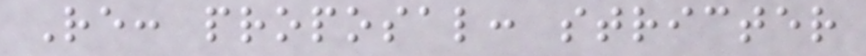Re: proposal: stricter
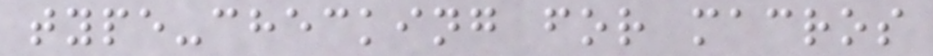type-checking for macros
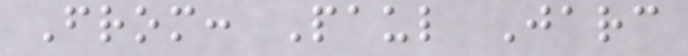From: Paul Jarc
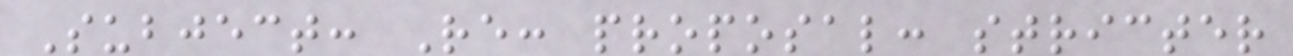Subject: Re: proposal: stricter
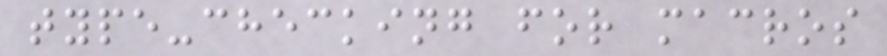type-checking for macros
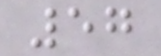57
